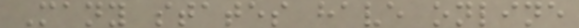Many states have online
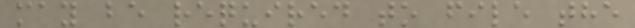may be required to file the
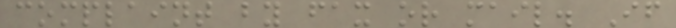complaint by fax or mail. If
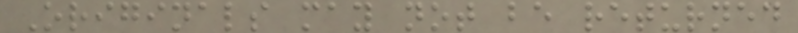Originals may not be returned
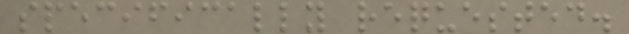specifically requested.
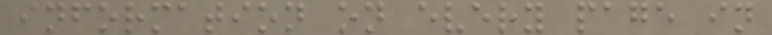information on every page in
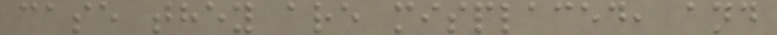case they are misplaced, and
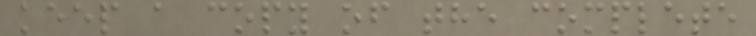keep a copy of the complete
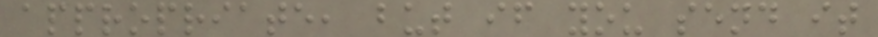appropriate, but if you send it
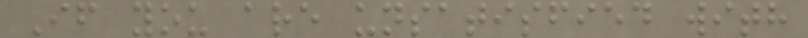If you are unsatisfied with
